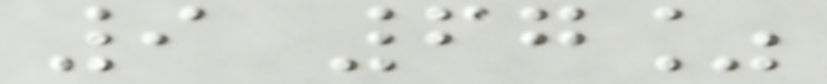9 67%
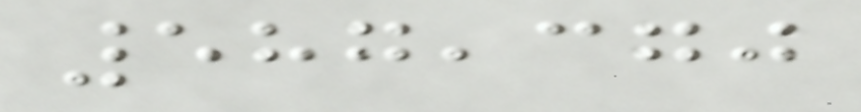587,370
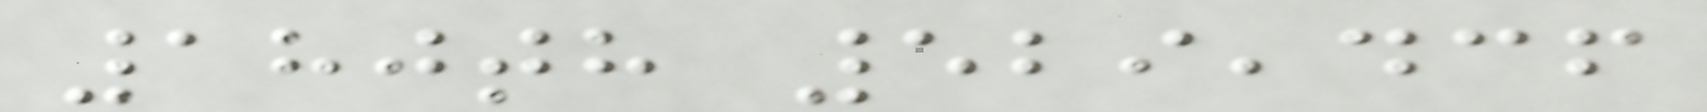180th 529,436
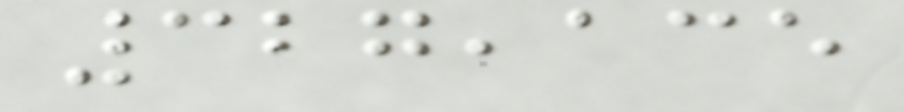327,135
